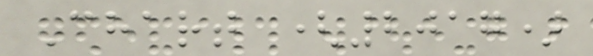Chart (2017)
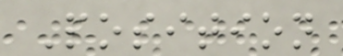Position
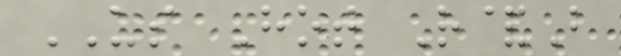US Hot R&B
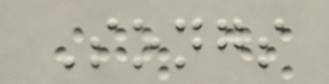Songs
